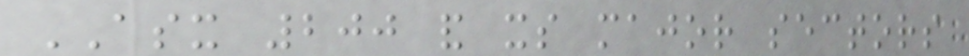ASX 200 and its major sectors
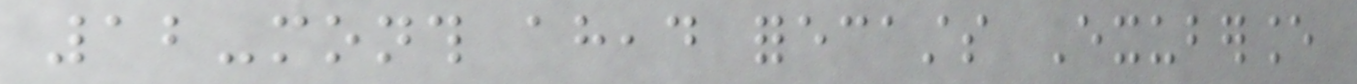12-month ahead forecasts Exuberance
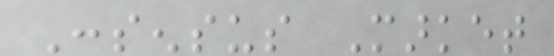Consensus Market
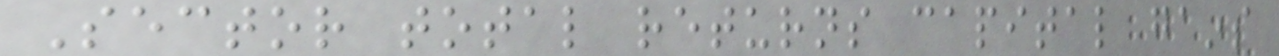Sector total returns capital gains
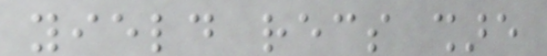yield recs share
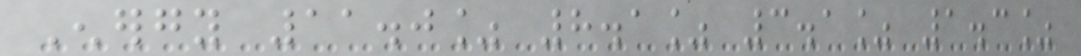Energy 11.0% 8.1% 3.1% 1.3%
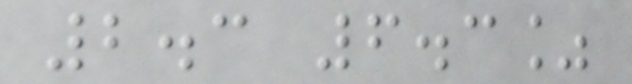2.3 6.3%
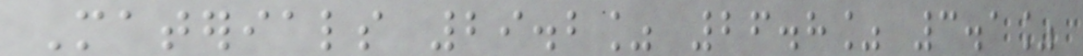Materials 29.2% 26.8% 3.1%
